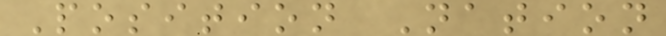Position Nation
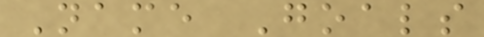Name Goals
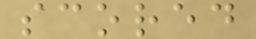scored
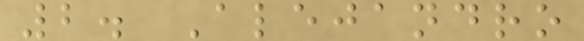2. Alejandro
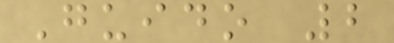Guido 2
